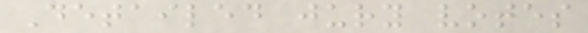Detailed jury votes
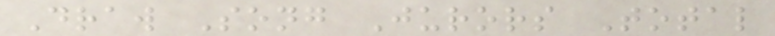Draw Song Jurors Total
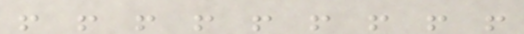! ! ! ! ! ! ! ! !
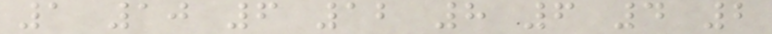1 10 6 12 8 6 4 2
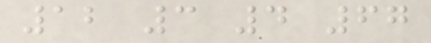12 3 4 67
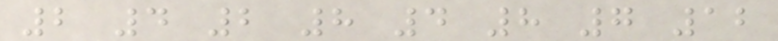2 4 2 8 4 8 7 12
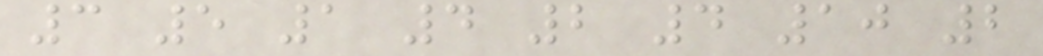3 5 1 4 2 4 10 2
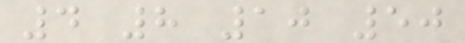4 8 10 50
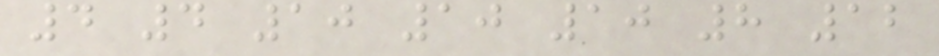4 4 10 10 10 8 12
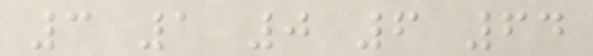3 1 0 6 64
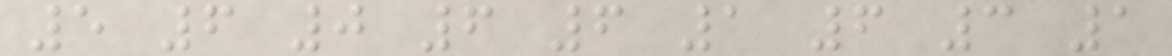5 6 0 6 6 1 6 3 1
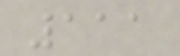111
